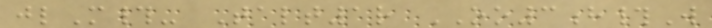jlM#- Talt1r OO3h#W
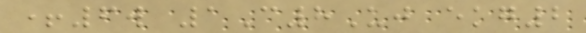+6w 1C8Uj ekg2
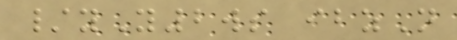/yY2ws ibzN
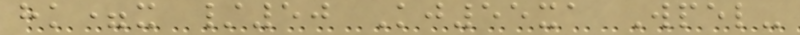hk=x /50 Kj55xa Wpel-
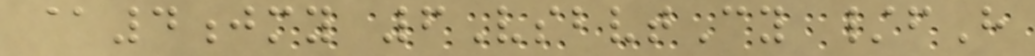@4jmy 6VsbvtCy /fH
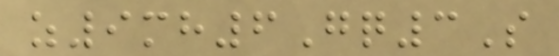z9mh6Gq3S
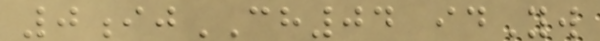0ijCH04 idYw
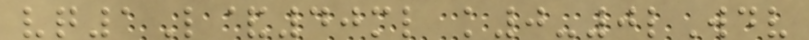vq1L&40ml k0-0lWdv
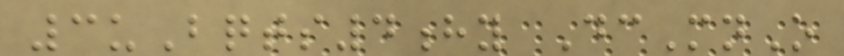3uBqts4hy DcMnO
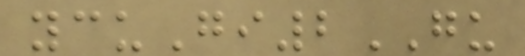ycuGi2GU
